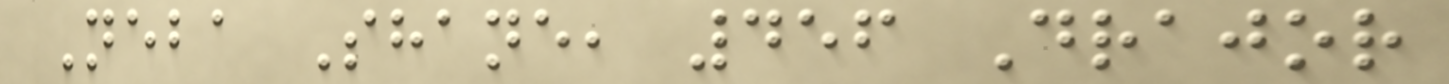Neba Shane, 456 Drajor
